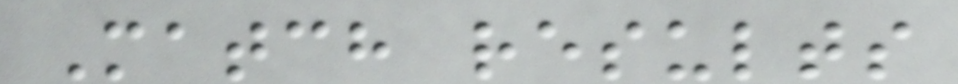Match results
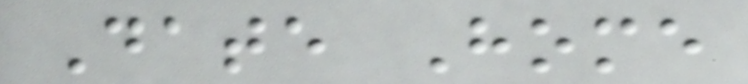Date Home
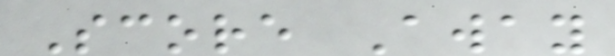Score Away
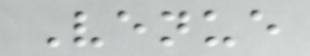Venue
